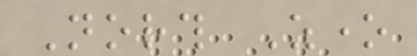North Zone
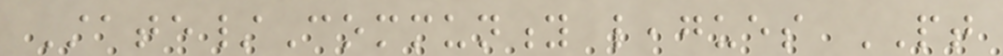State/Community leagues PT
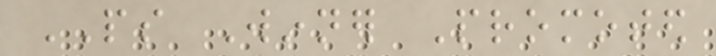PS Winner Promoted
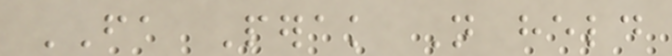FA Perak Not held
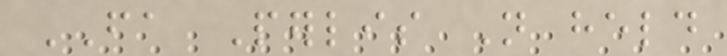FA Perlis Not held
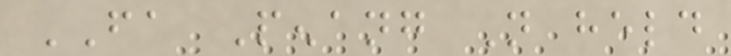FA Penang Not held
